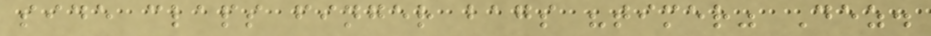side claps finger bags "timer" Dez.
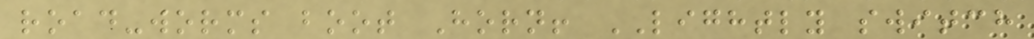road-worms boot Horn! LIGHTLY switch
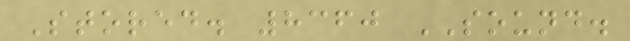Stored. 8360 SOUND.
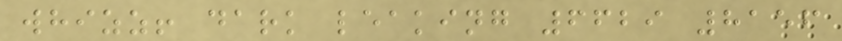whizz! dark leaking 6629 8156
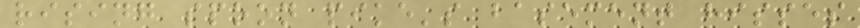rising spoon pike's basement hisses
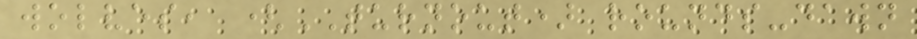wolves, (TURNOUT) rounds-dawn
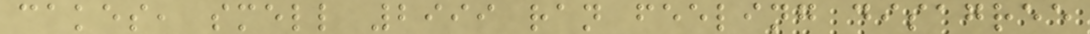cakes, smell 2999 ran feeling disagree
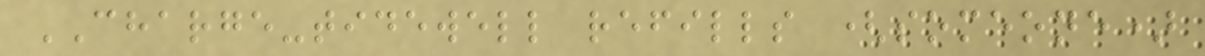CHARGE-tidewell refills (someone)
